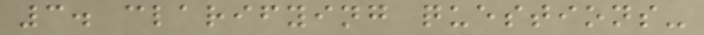3. clarifying questions-
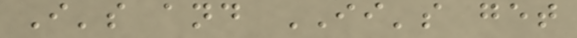I's and II's get
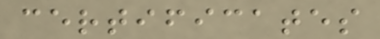certificates
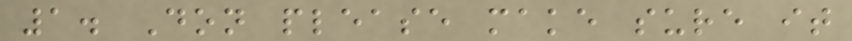1. Don please make sure it
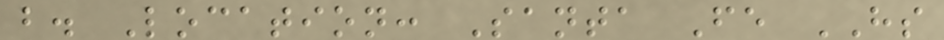b. Location: Santa Fe HS
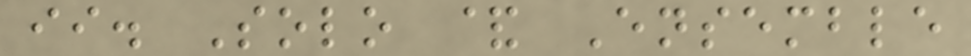ii. Solo & Ensemble
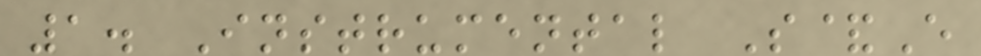1. Instrumental S&E
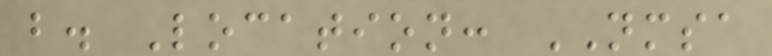b. Location: NMSA
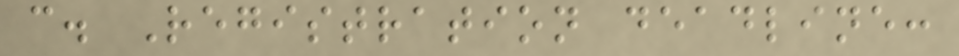c. Registration deadline:
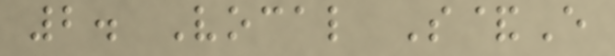2. Vocal S&E
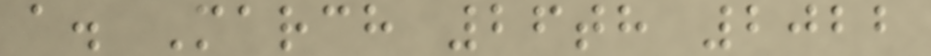a. March 26th 2022
